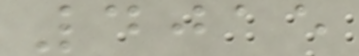4015
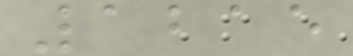1215
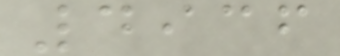4936
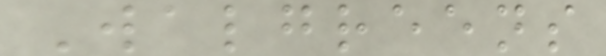Walgreens
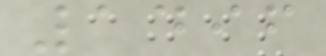1496
